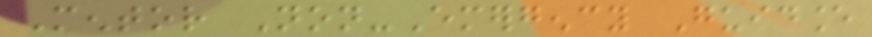Mentor Non-Emergency Guidance
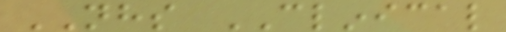NHS CLINICAL
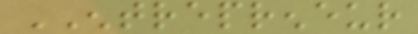ENTREPRENEUR
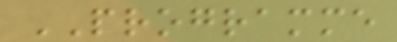PROGRAMME
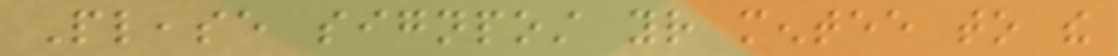Please signpost your mentee to the
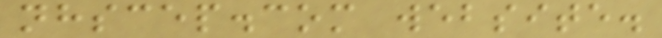nhscep.com website.
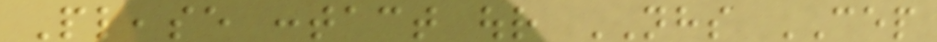Please contact our NHS CEP
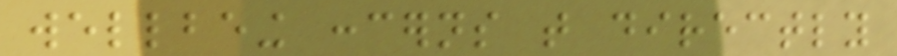wellbeing concerns that directly
